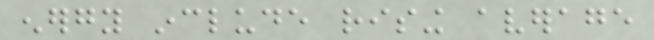energy include rising average
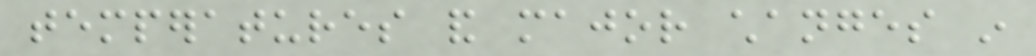temperatures and major changes in
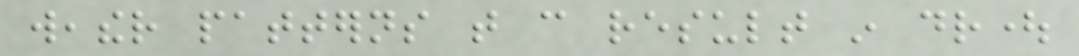weather patterns that can result in drought
